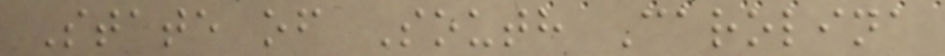State of South Carolina
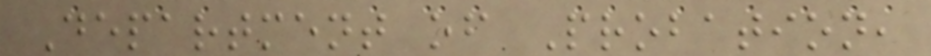Department of Probation,
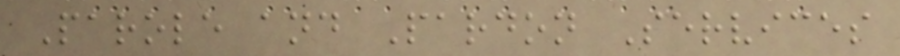Parole and Pardon Services
